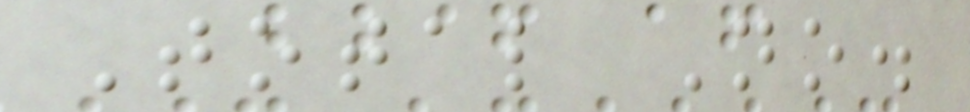Total No.
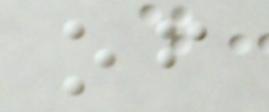of
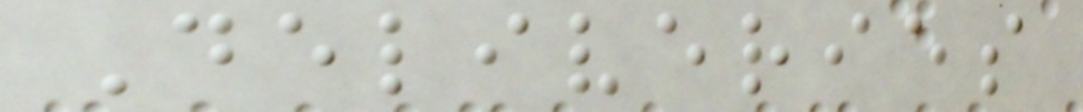Deliveries
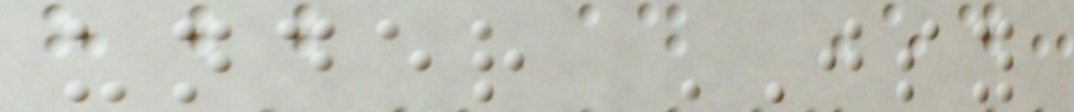under JSY
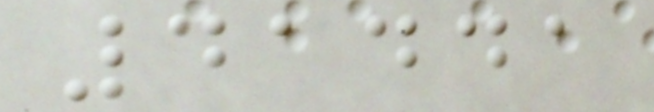41441
